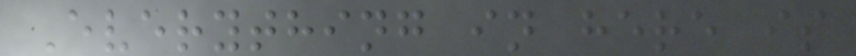Everything in here is
